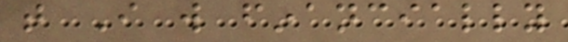that I will financially
